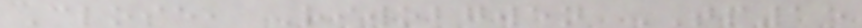Close, Riwobgwen TP15
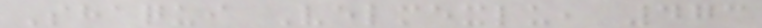Shaqui Velmexlu, 473
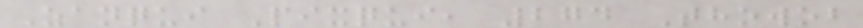Zanqui Pixqui, 274 Thowob
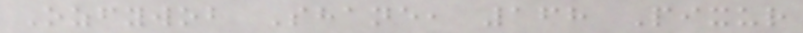Ozfywob Shane, 168 Pixur
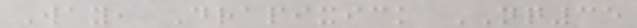Way, Drapixick NQ35
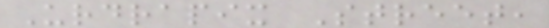Urdrapix Street,
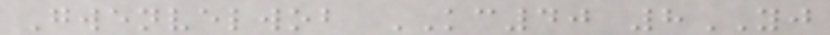Gwenvelwob KC40 8YJ
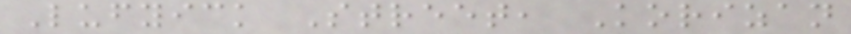Lufyick Street, Korizan
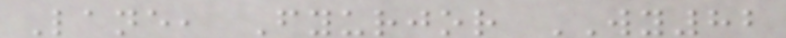Lane, Fyurjor WY82
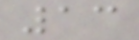13
